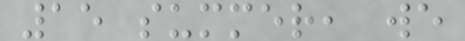15 summer, we
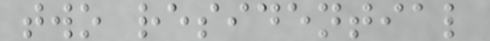two residential
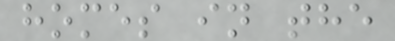homes in the
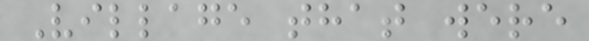Village that were
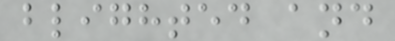blighted and
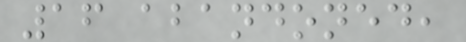16 abandoned,
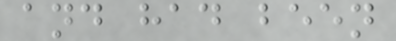and had been
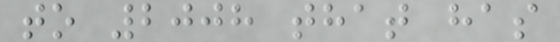to 2008 that has
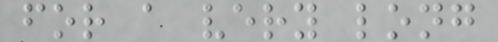for a very long
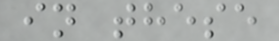in these
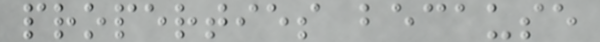properties because
